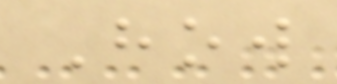How
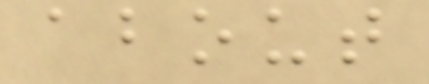about
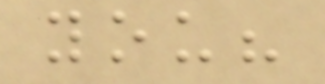you?
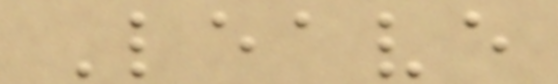Leave
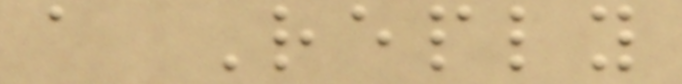a Reply
